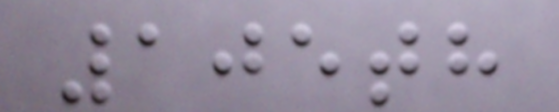105th
